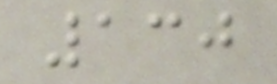130
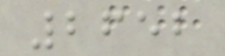2652
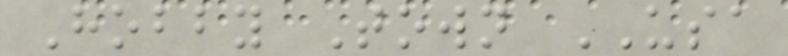Hobby Town USA
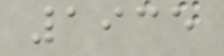1935
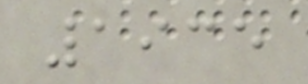1935
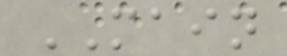MAIN
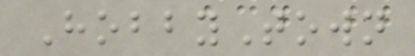HobbyTown
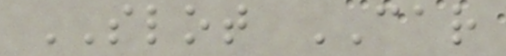SLOT CAR
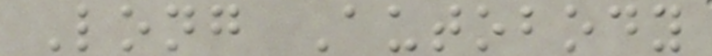Long Autobody
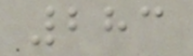283
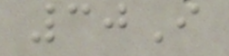30I
